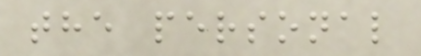the personal
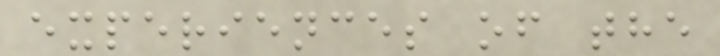experiences of the
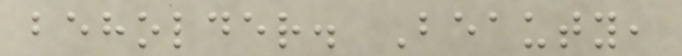beholder. Beauty,
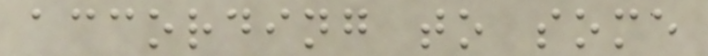according to some
